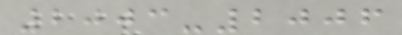2003-2006
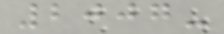2007-
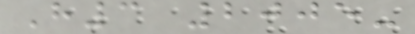H3 2005-
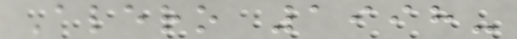Alero 1998-
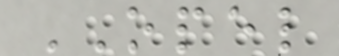OPEL
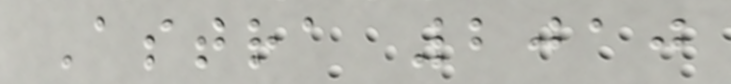Astra 2010
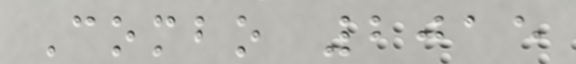Combo 2015
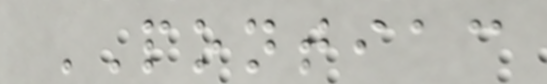PONTIAC
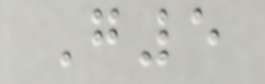G5
